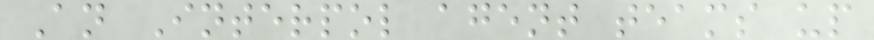An Interpol agent teams up
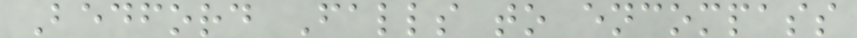Bedford Falls to encompass
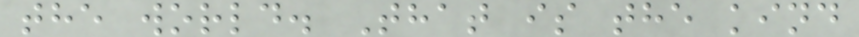the world. That is the kind
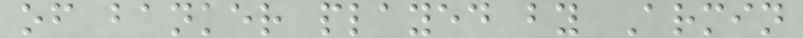of banker played by Armin
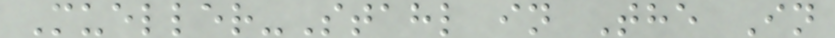Mueller-Stahl in The In
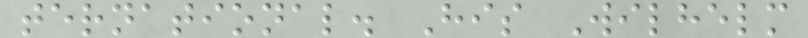ternational. His Wilhelm
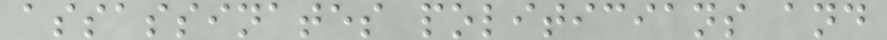assassinates politicians and
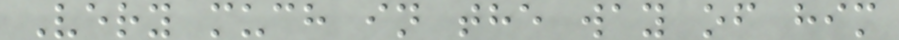Very much in the way of him
